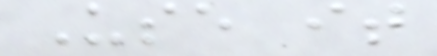Use it
